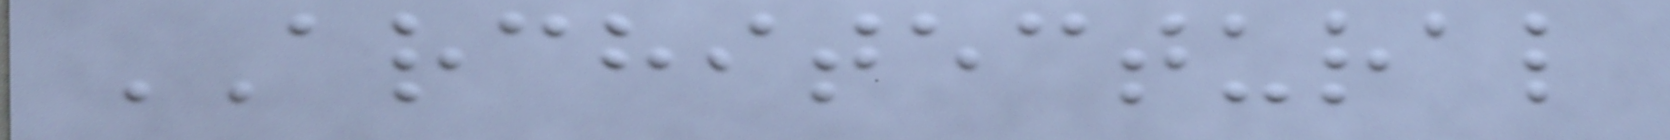ARCHITECTURAL
